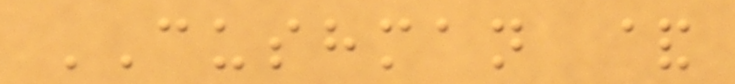CUSHMAN &
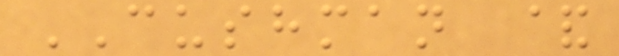CUSHMAN &
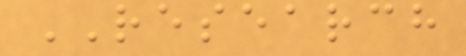RESEARCH
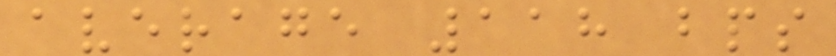average 118 bps
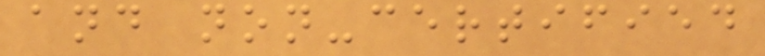and non-certified
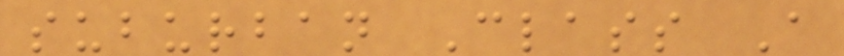suburban Class A
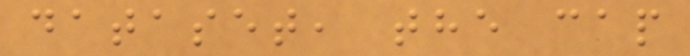dataset, the cap
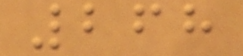268
